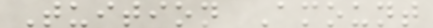Tuition Amount
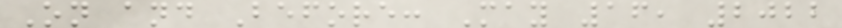On and Before: May 16, 2022
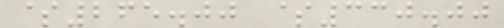$265.00 $330.00
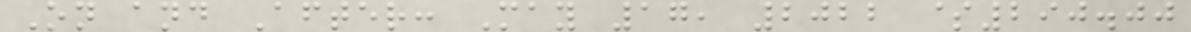On and After: May 17, 2022 $290.00
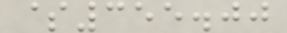$355.00
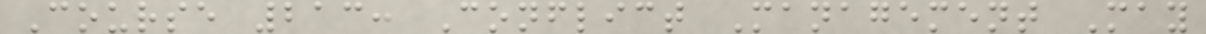Course 213: Conflict Management May
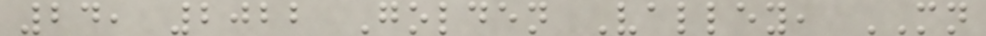24, 2022 Golden Valley, MN
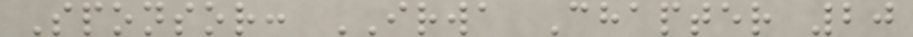Sponsor: IRWA Chapter 20
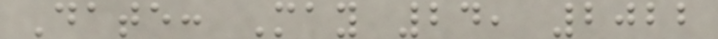Date: May 24, 2022
